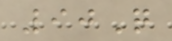90Q
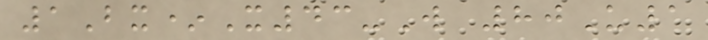1Bx*X43-W 80U1
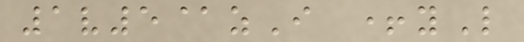1v5@zI +yL
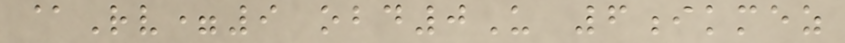@Rv=9 obd0U 6ikmez
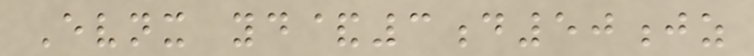Evnx yd&3d50jz
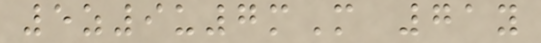5z9u7mM 71y
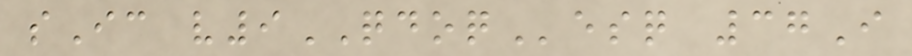sIc v9QDOQesq 37I
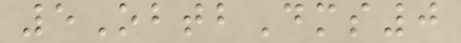5ObtbDms0
